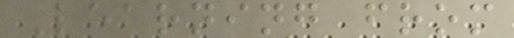Learning from
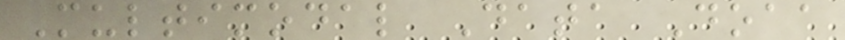Multimodal Data Doaa
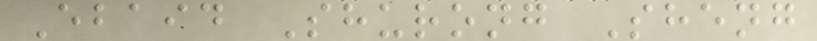Ebaid Shurong Sheng
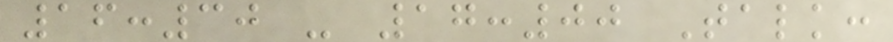16:30 - 17:00 Talk:
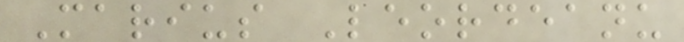Marius Leordeanu
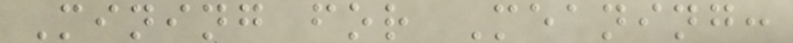Mining for Meaning:
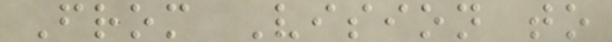From Vision to
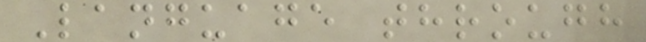Language through
